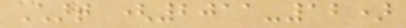Chart (2011-12)
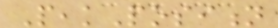PeakPosition
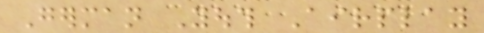German Youth Airplay
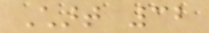Chart 32
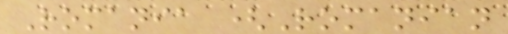Romania (Romanian
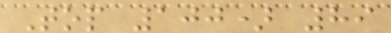Top 100) 89
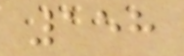158
